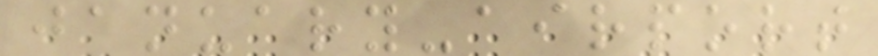january-airport
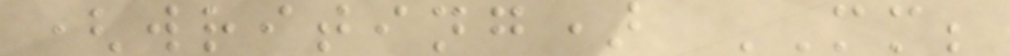(writing) MM;
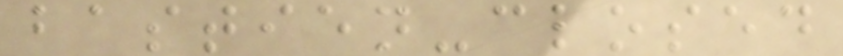bastien-closed
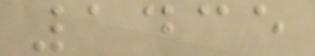1435
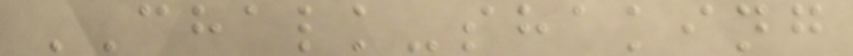CHALK-shaking
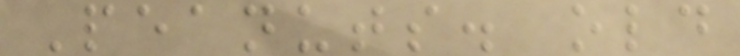Peanuts. old
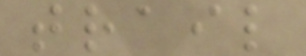trail
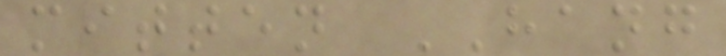mitten HANG
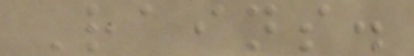Rains.
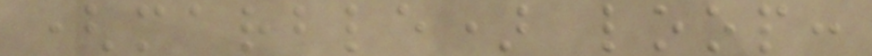(marble) loop:
